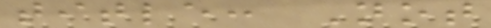title: Not
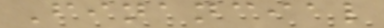Financial
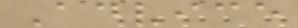Advice
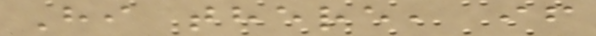Hi there, if
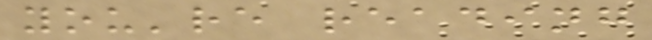you're reading
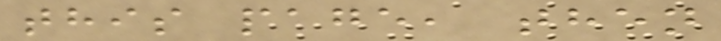this page, then
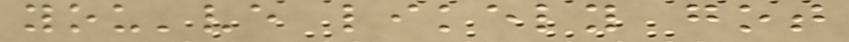you've likely got
